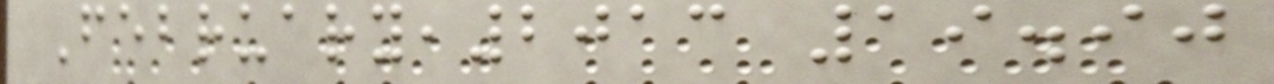February,2013 19.90
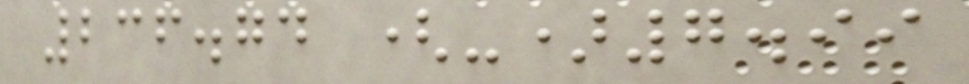236.74 (-)7.99
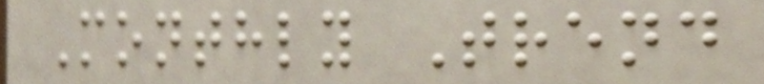Monthly Trend
